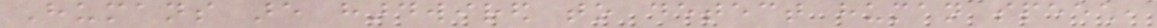Humans are hardwired to detect human speech,
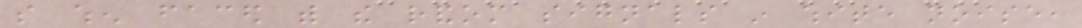so when faced with the random signals in white noise,
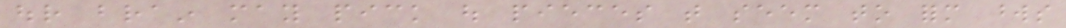our brain may pick out pieces that seem to form words
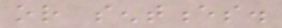or sentences.
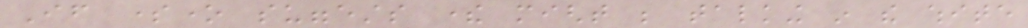If someone suggests there might be talking in the white
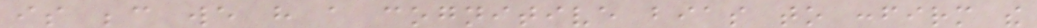is because we have a cognitive bias to confirm the
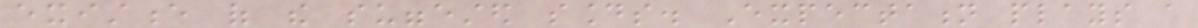existence of the suggested sounds. Expectation plays a
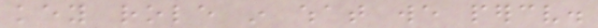key role in what we perceive.
